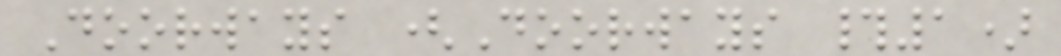Doorways (Doorways #1)
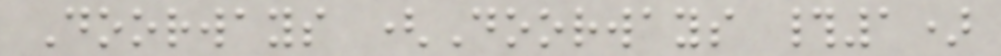Doorways (Doorways #1)
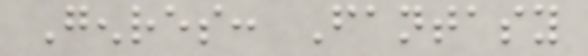Genres: Fantasy
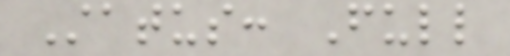Status: Full
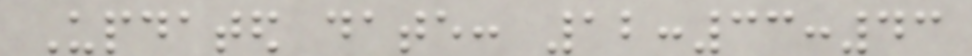Updated date: 12:33:43
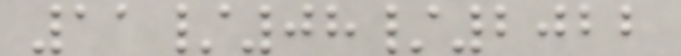11/08/2022
